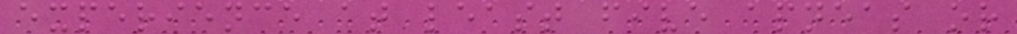experience at least five apneas or
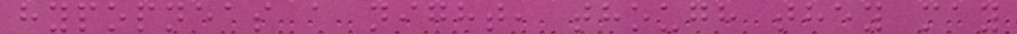hypopneas a night, though they may
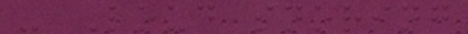- Loud snoring
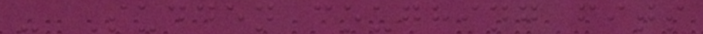- Sudden coughing fits
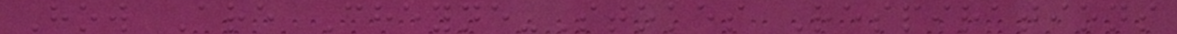How Are Cheyne-Stokes Respirations
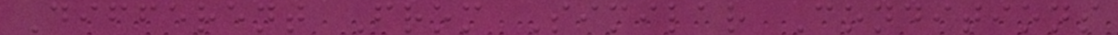Different From Similar Conditions
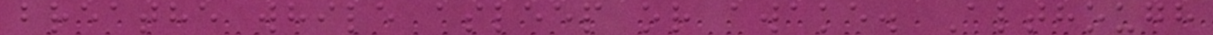breathe while asleep or awake. Although
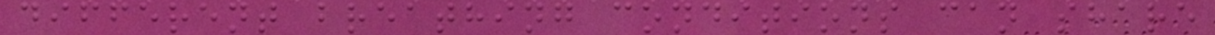different breathing conditions can share
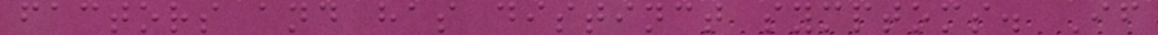factors and has distinct symptoms. If
